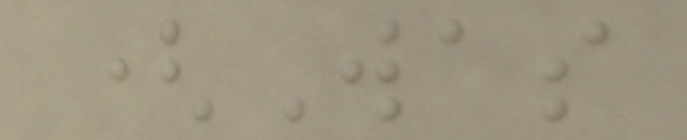(Was
